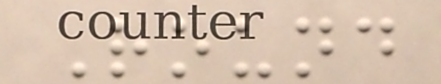Round
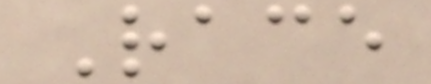Race
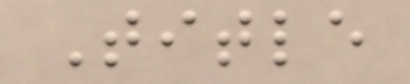Title
